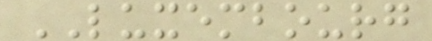LUXEMBOURG
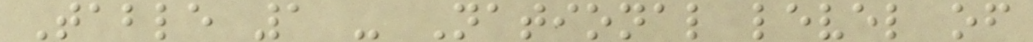Table 1 - National level of
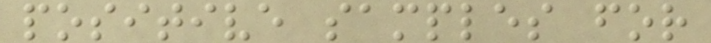positive samples for
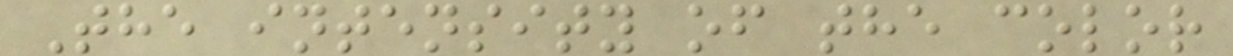The intensity of the color
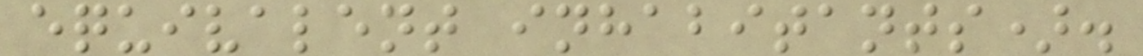equivalent inhabitants).
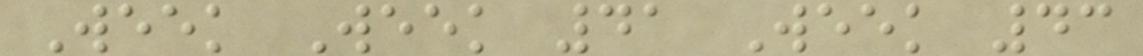Week Week 41 Week 43
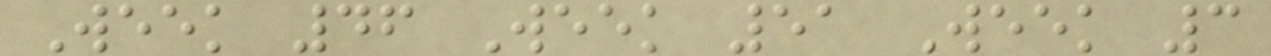Week 46 Week 51 Week 3
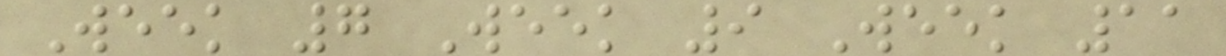Week 7 Week 9 Week 11
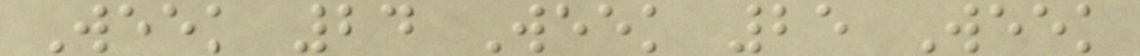Week 24 Week 25 Week
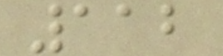112
